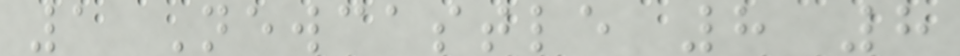1 Newcastle 8 8
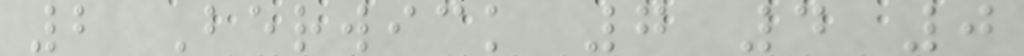2 Berwick 7 4 0
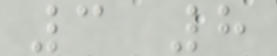3 8
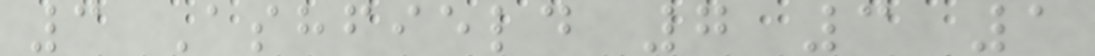3 Ashfield 7 3 1
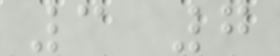3 7
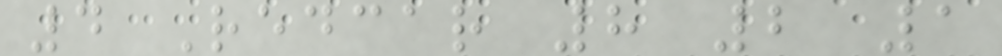4 Redcar 8 2 1
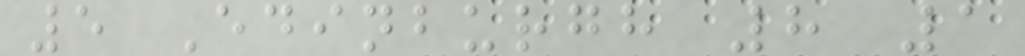5 Edinburgh 8 1
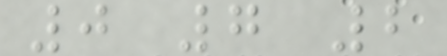0 7 2
